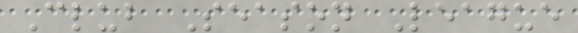Club Season League
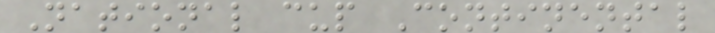National cup Continental
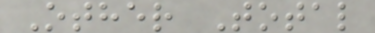Other Total
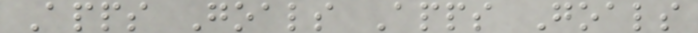Apps Goals Apps Goals
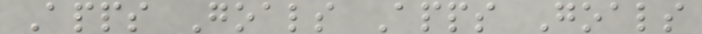Apps Goals Apps Goals
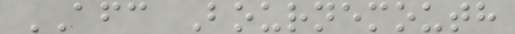AFC Bournemouth
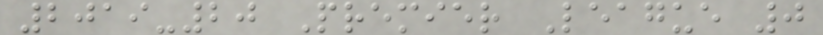2019-20 Premier League 0
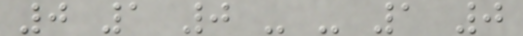0 1 0 - - 1 0
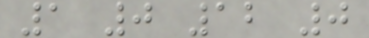1 0 12 0
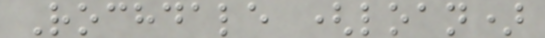Rochdale (loan)
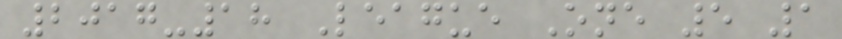2017-18 League One 5 1
